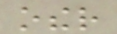other
